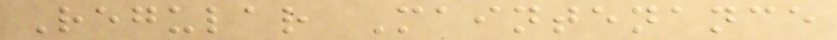Regular Maintenance
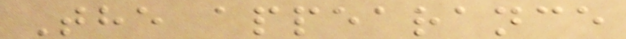The appearance
